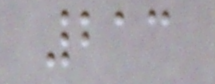213
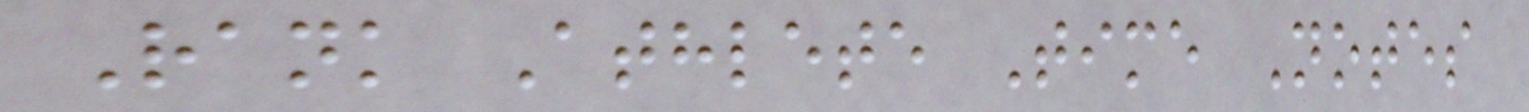Rank Athlete Time Notes
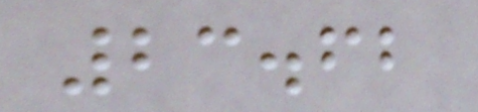23.62
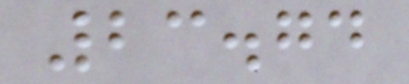23.74
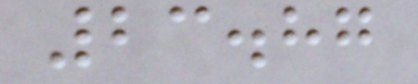23.87
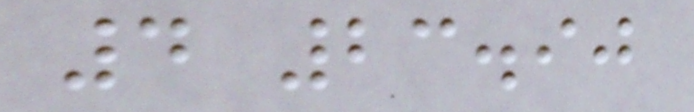4 23.90
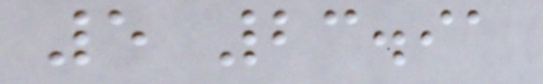5 23.91
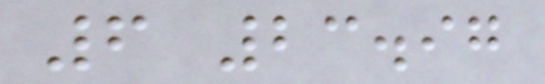6 23.97
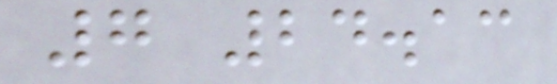7 24.13
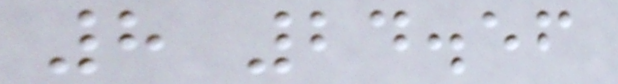8 24.56
